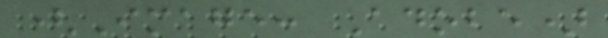(Image: Adobe)
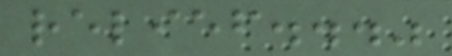relief..."
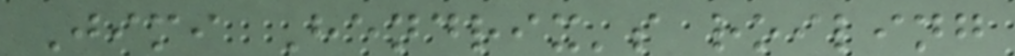Jimi Hendrix's roiling
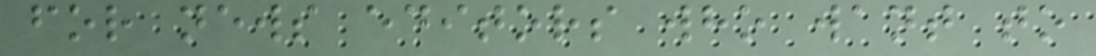for news editors who want to
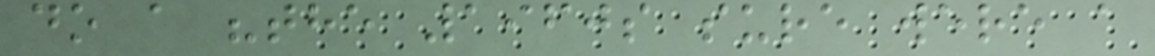do a "the 1960s sure were a
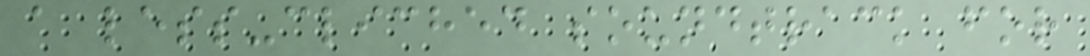a less-cliched soundtrack for
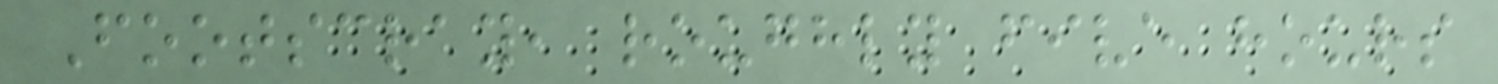Footscray, roughly five hours
